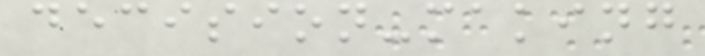decision-making
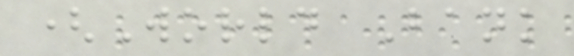(World Bank
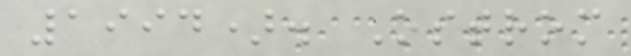1994). Ostrom
